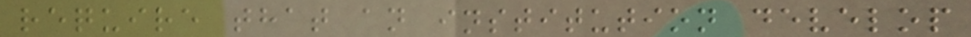require that an institution develop
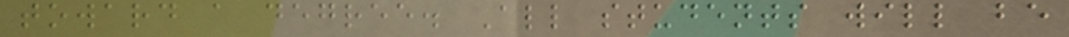toward a degree. All students will be
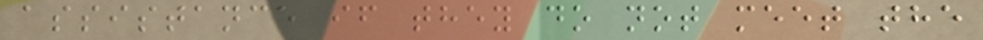assistance if they do not meet the
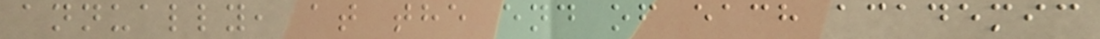annually, at the end of each academic
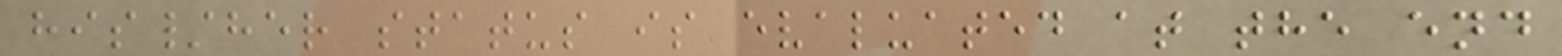his/her status is evaluated at the end
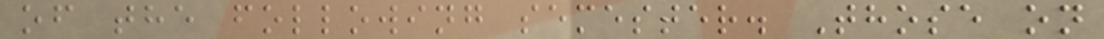of the following semester. Those on
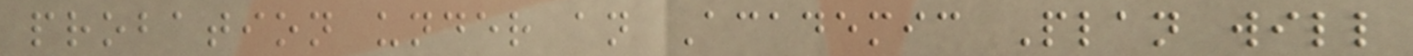probation under an Academic Plan will
